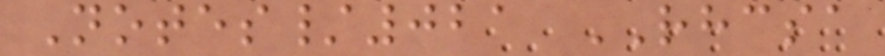Notes/021 RHCSA
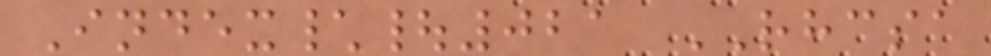Index\|021 RHCSA
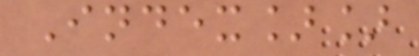Index]]
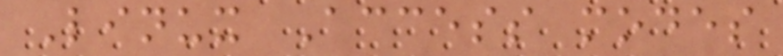Linux Access modes
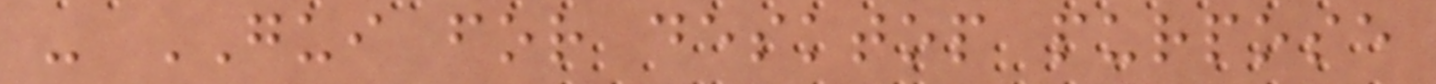- GUI for desktop purpose
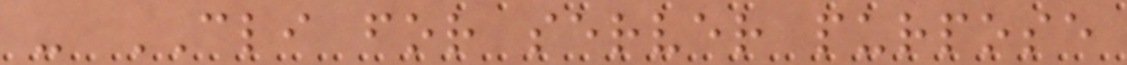- CLI for server purpose
